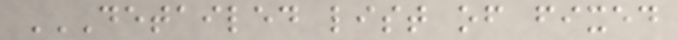DETAILED LIST OF FIXED
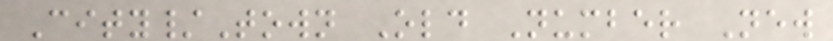City/Town Old Number New
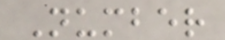Number
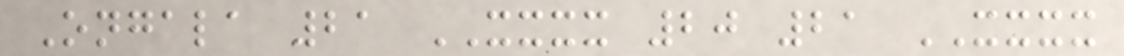Ongala 21 XXXX 20 21 XXXX
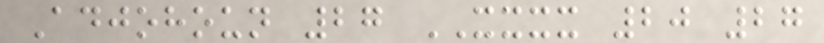Adjohoun 27 XXXX 20 27
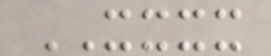XXXX
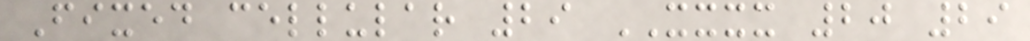Fixed cellular 29 XXXX 20 29
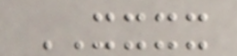XXXX
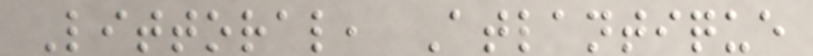Littoral, Atlantique
